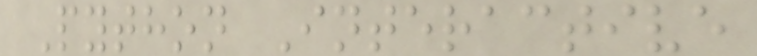Python Interactive
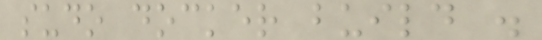sudo docker build .
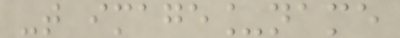-t image_name
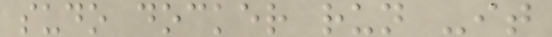sudo docker run -it
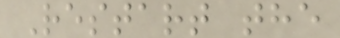Restart the
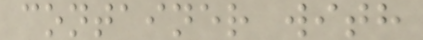container with
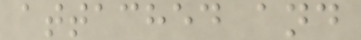attached and
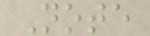Note
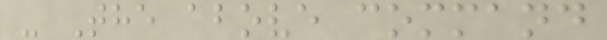- The above command
